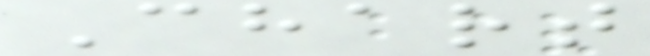Chart
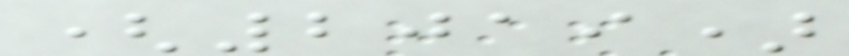(2019)
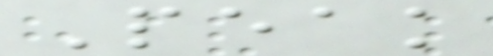Peak
